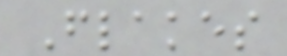Flakes
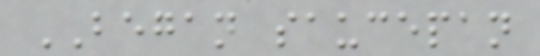BEGAN saucepan
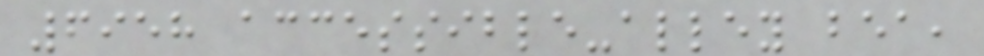6958 accessible-alley bea,
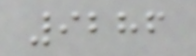9286
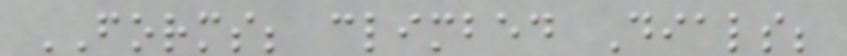FORMS; climbed Dials;
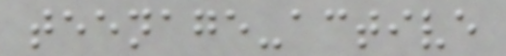teenage-active
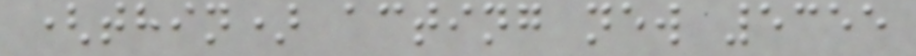(thin) acting new 5355
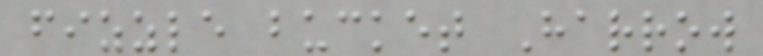fizzle bucket Harrow
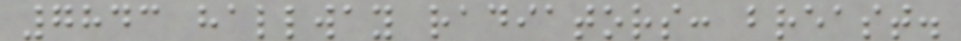7843 hallway radiators: breast.
